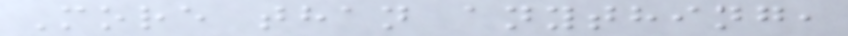More than anything,
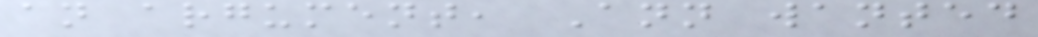an argument, Ann wanted
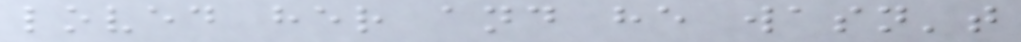loved her and he wasn't
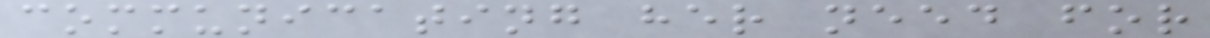communicating her need for
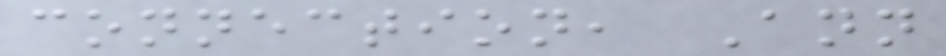connection, Ann
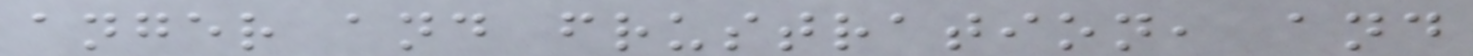anger and frustration, and
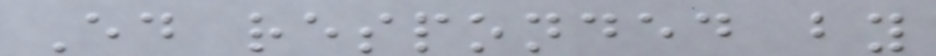Ed responded by
